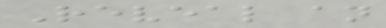Reveal an
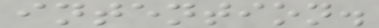intention.
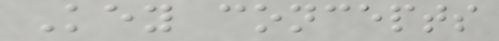Key concepts
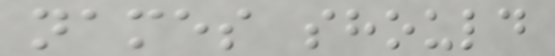names should
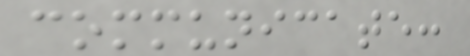communicate:
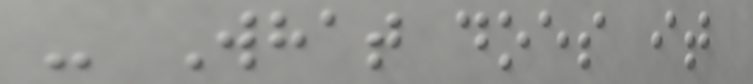- What does it
